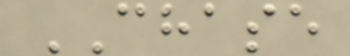CHASE
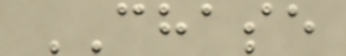CHASE
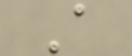A
